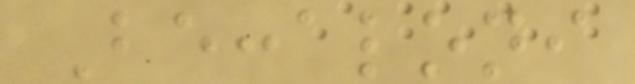Beccaloni
